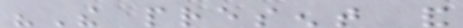"The present and
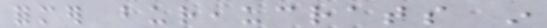former bureaucrats in
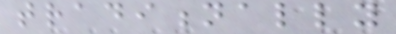traditionally
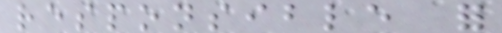responsible for
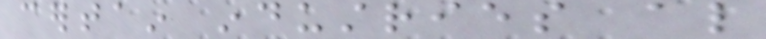certain industries also
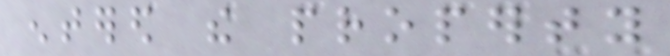entered the property
